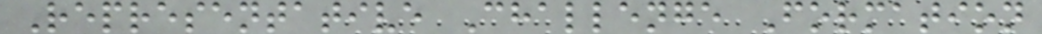Representative Challenge Formation
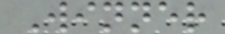Winner
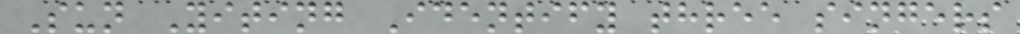Sun Yiting Identify three singers
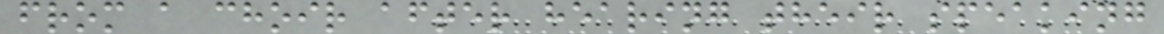from a choir after hearing their speaking
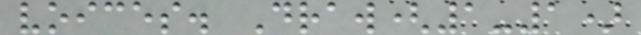voices. Draw(1-1)
